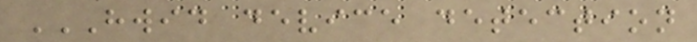HWID DEVICE DETECTION
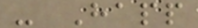- Happ
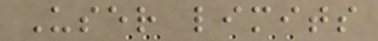User limits
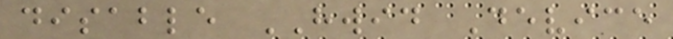disable HWID Device
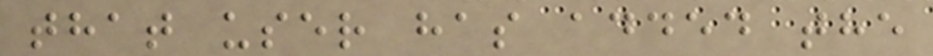that user has added the
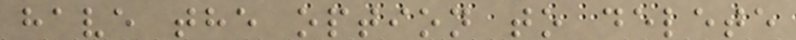have the option to delete
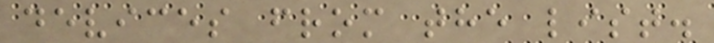devices from the list.
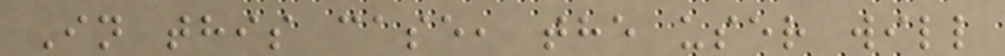In this case, the user will
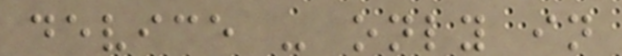device - only in
